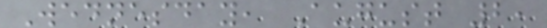Wednesday, August 2,
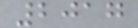2017
